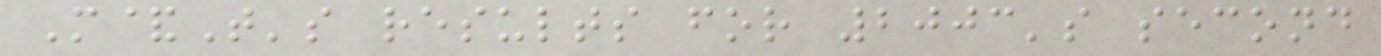M&T's results for 2003's second
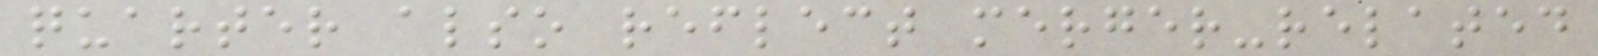quarter also reflect merger-related
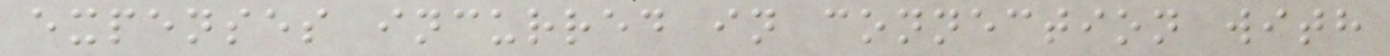expenses incurred in connection with
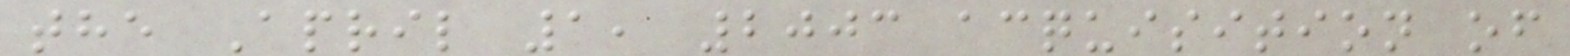the April 1, 2003 acquisition of
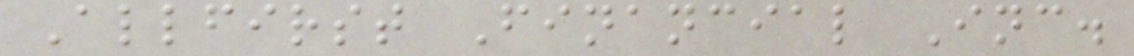Allfirst Financial Inc.
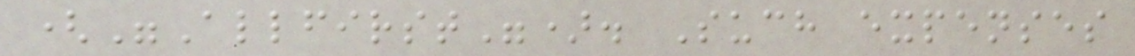("Allfirst"). Such expenses
